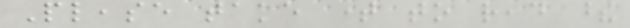Please take time to read these
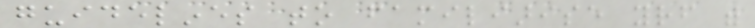guidelines to familiarise yourself with
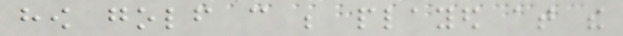how golf can be played at the
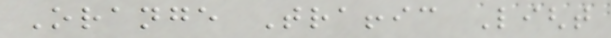Orange Traffic Light
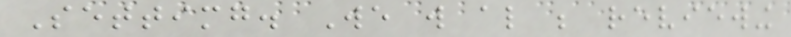Settimg. We will also be reviewing
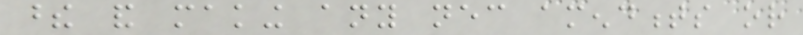these and making any necessary amendments or
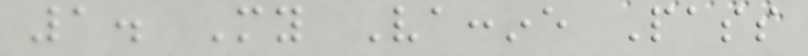1. My Vaccine Pass
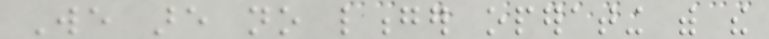We are no longer operating with the
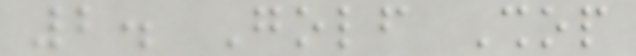2. Golf Shop
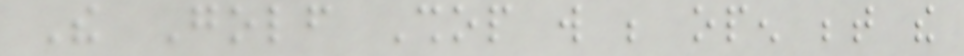The Golf Shop will be open between the
